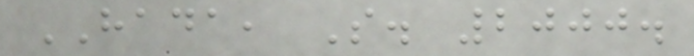HADA, S. 2000.
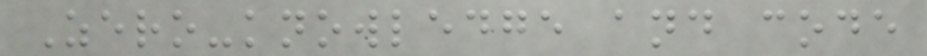Zero-knowledge and code
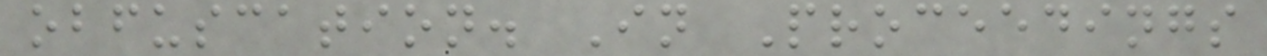obfuscation. In Proceedings
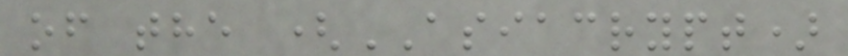of the (ASIACRYPT)
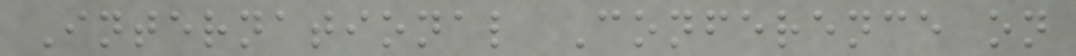International Conference on
